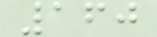160
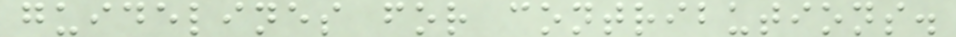guidelines for contributions.
